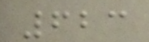623
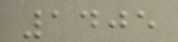1405
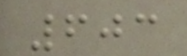603
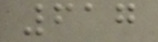617
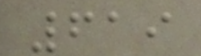619
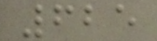625
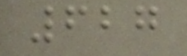627
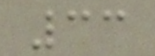33
